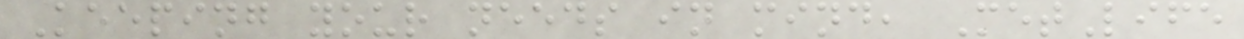Keeping your needs in mind, MetLife
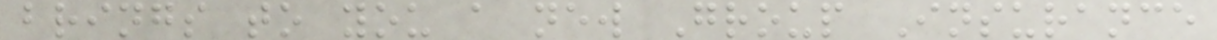brings to you a new Group Insurance
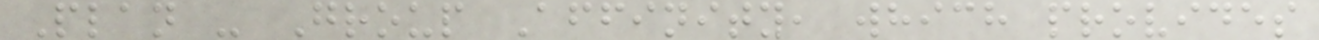Plan - Group Affinity, which provides
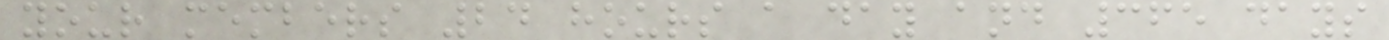your members 24 hours a day and 365 days
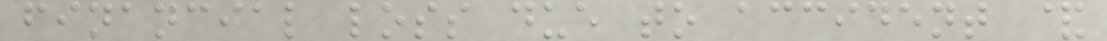financial loss due to accident &
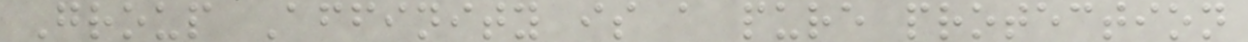Group Affinity is a pure protection
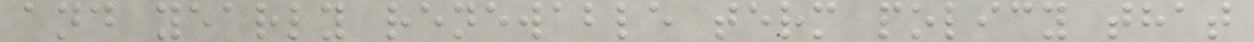and yearly renewable term policy that
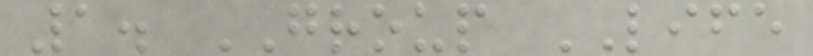1. GROUP LIFE
